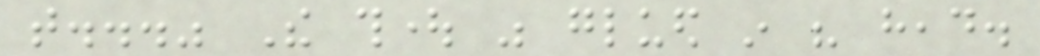that..." The thought was glued in his head.
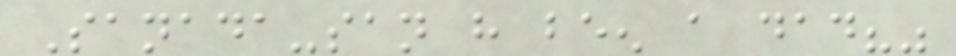Sanada-san have been a dad?"
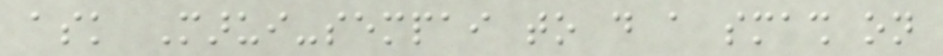ask Marui-sempai to do a smash on
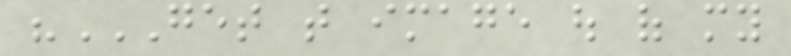"GET THAT IMAGE OUT OF MY
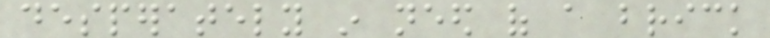desperately in need of a brick
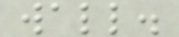wall.
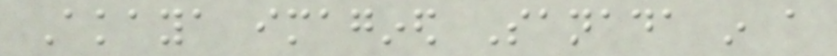Akaya imagined Sanada in a
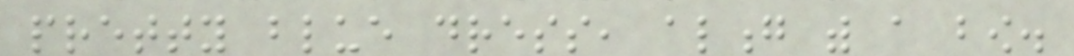pretty blue dress, along with a bow.
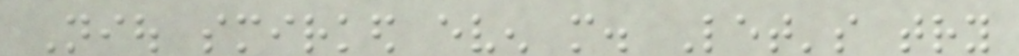Niou smirked even more. Let's try
